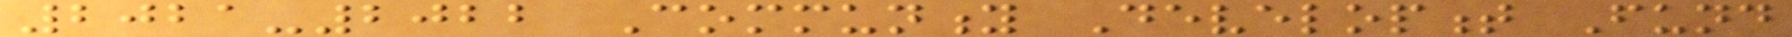2021-2022 Community Development Fund
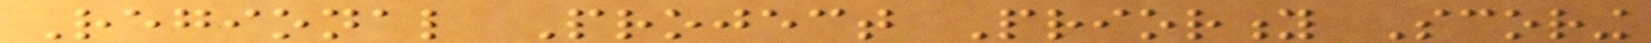Regional Project Priority Scoring
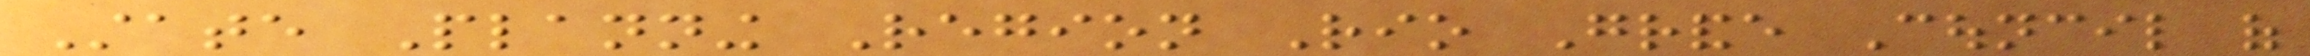State Planning Region Rio Grande Council of
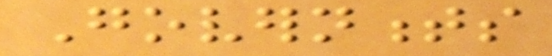Governments
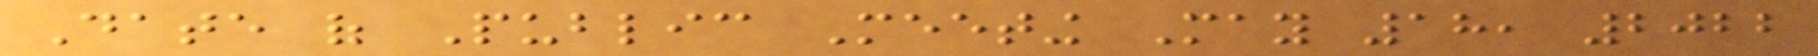Date of Public Meeting May 18, 2022
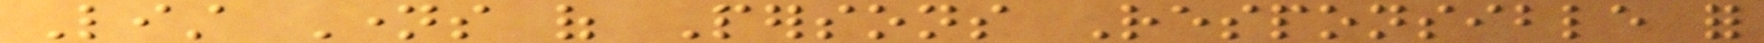List Names of Persons Responsible for
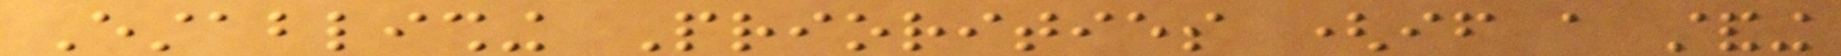Establishing Priorities (if a standing
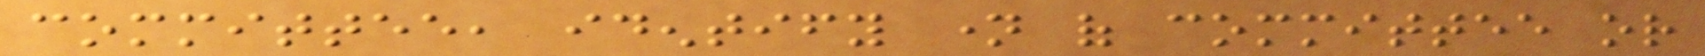committee, identify name of committee or
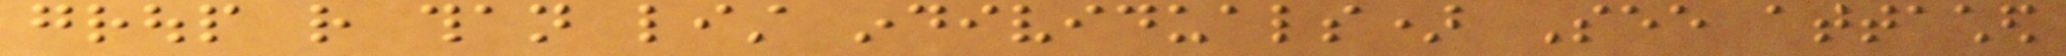group rather than list individuals) See attached
